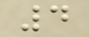4
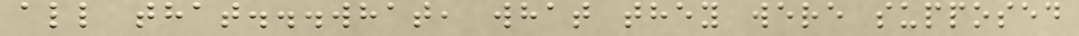all that...what, what they were supposed
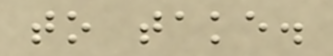to take.
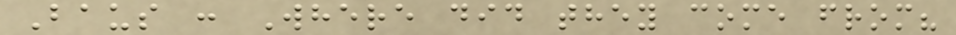Baus : Where did they come from?
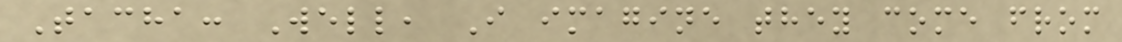Tacha: Well, I imagine they come from
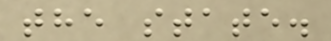the state.
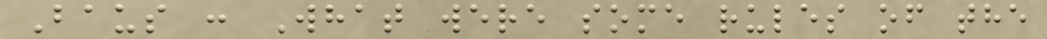Baus : What were some rules of the
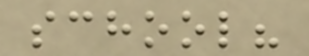school?
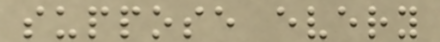suppose every
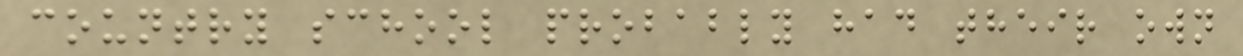country school probably had their own
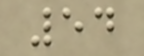54
